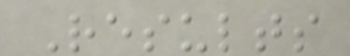Results
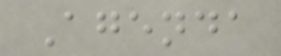Agenda
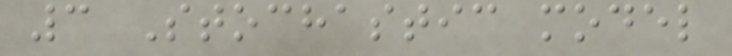3 Stochastic model
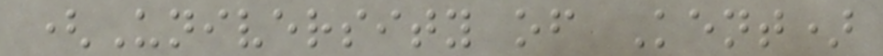(University of Kent)
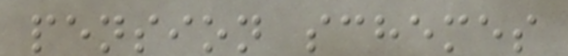pension schemes
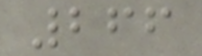266
